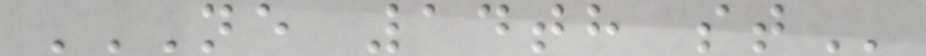NE 14TH ST
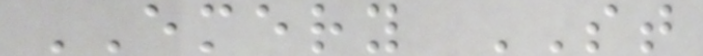EMERY ST
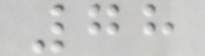78
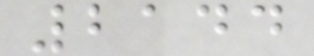2144
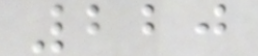220
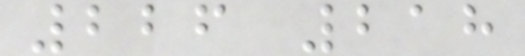226 218
